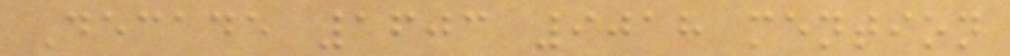Decade 1603 9018 mention
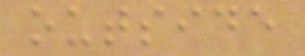outside
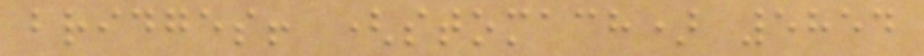bridges! (stomach) 5854
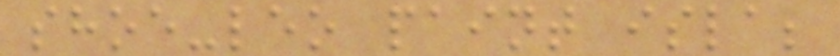shoe-leo paint isla;
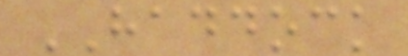HADDOCK
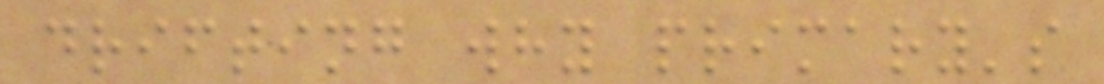drifting why primary's
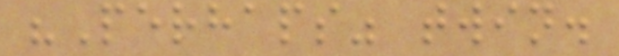"Perhaps" twin.
